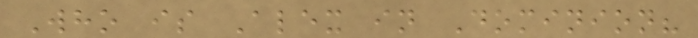Who is Alex in Dominion?
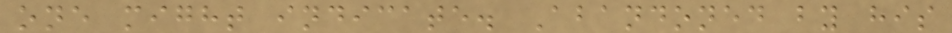one might indicate. Abandoned by his
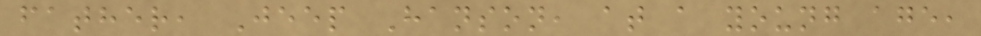father, Jeep Hanson, at a young age,
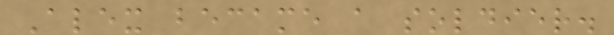Alex became a soldier.
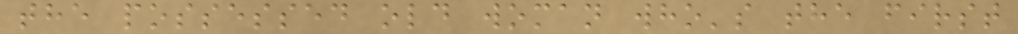the possessed old woman who's the first
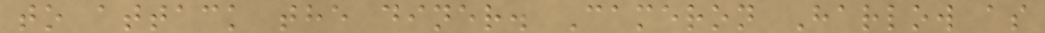to attack the diner. Cameron Harlow as
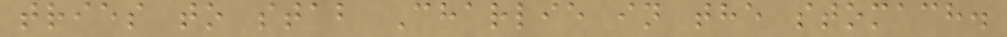tries to stab Charlie in the stomach.
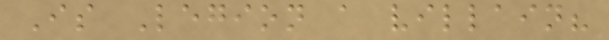Is Legion a villain?
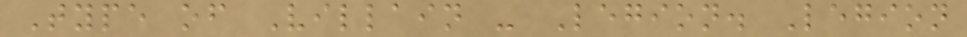Type of Villain - Legion. Legion
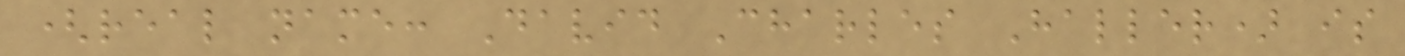(real name: David Charles Haller) is
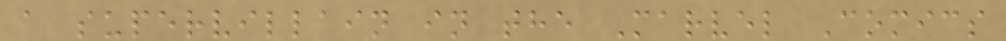a supervillain in the Marvel Comics
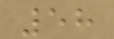58
